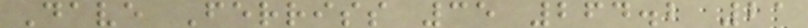Dave Ferriss 35 264.2 21
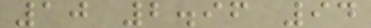10 2.96 94
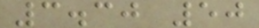3.30 50
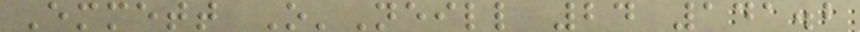Emmett O'Neill 24 141.2
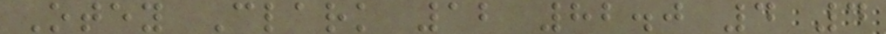Otey Clark 12 82.0 4 4
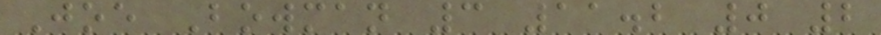Joe Bowman 3 11.2 0 2
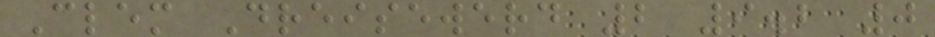Clem Dreisewerd 2 9.2 0
